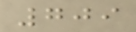709
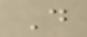D
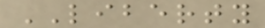LIBERTY
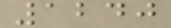1240
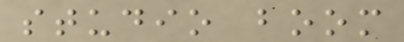studio boom
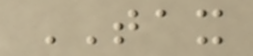TAX
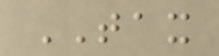TAX
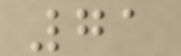71
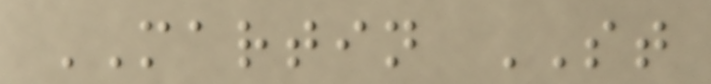MARTIN ST
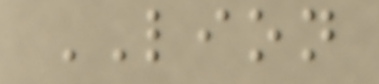LION
